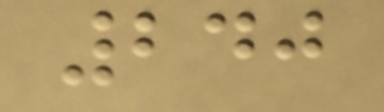240
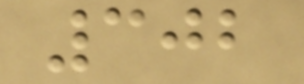302
